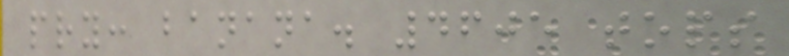pry: banana. 4605 tops
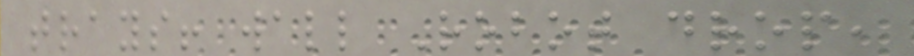trays! wall Robot drop,
